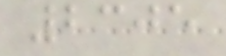2305
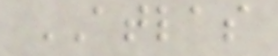ATLAS
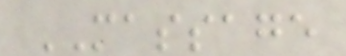MASSAGE
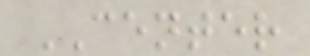CENTER
